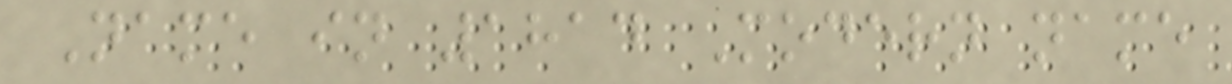Name in 1814 Modern name
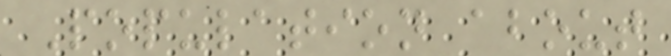Population about
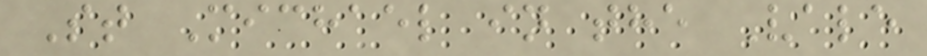St Michael in the Vale
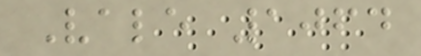Vale 1064
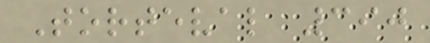Torteval 390
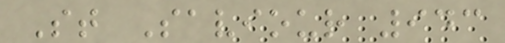St Saviour 943
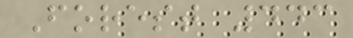Forest 443
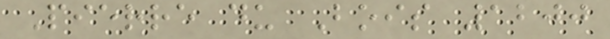Pierre du Bois 1200
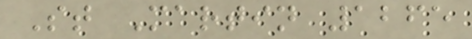St Martin 1265
